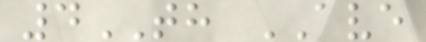4TH AVE
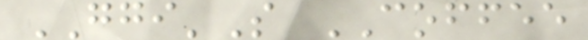GGI'S COFFEE
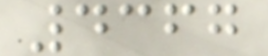4367
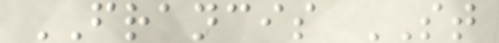FRANCIS ST
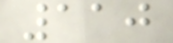110
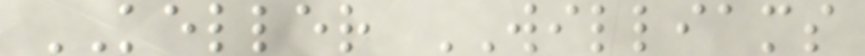KELLER WILLIAMS
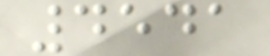4541
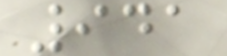941
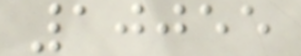10055
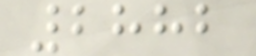2882
